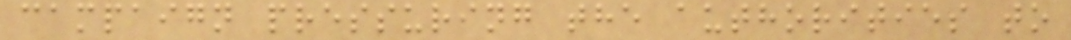campaign pressuring the authorities to
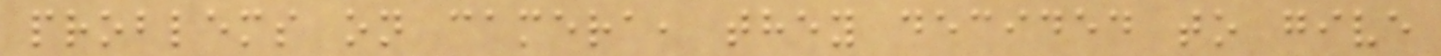problems on camera, they decided to give
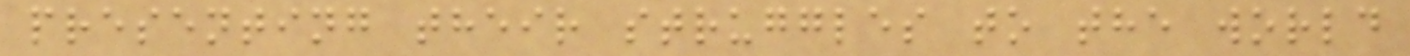presenting their struggles to the world
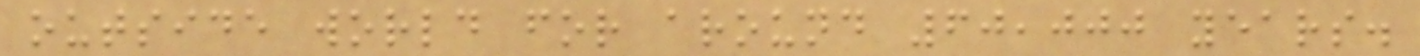outside world for around 60,000 years.
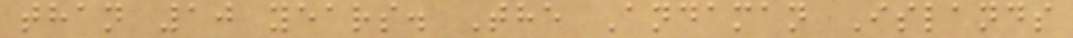than 10 years. The Andaman Islands
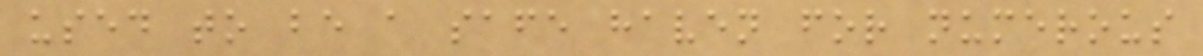used to be a safe haven for numerous
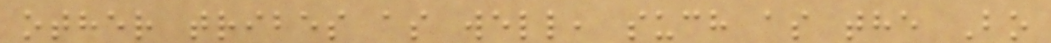other tribes as well, such as the Bo
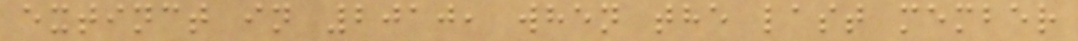extinct in 2010, when the last member
